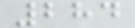284
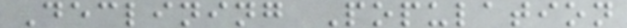Declining Population
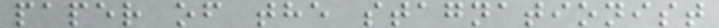paper of the stagnationist
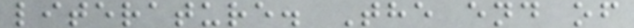literature. The end of
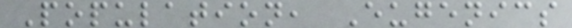Population, Eugenics
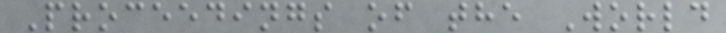Proceedings of the World
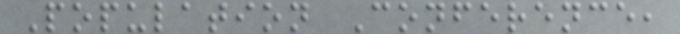Population Conference,
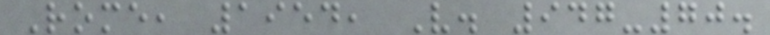Rome, 1954, V. 947-70.
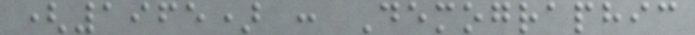(1965) : Demographic
